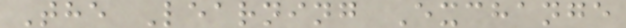The Learning Exchange
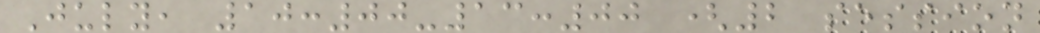July, 10:00-13:00 (2 session
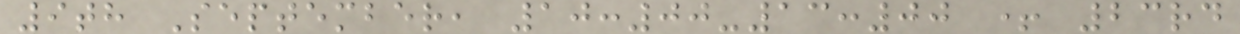9th September, 10:00-13:00 + 23rd
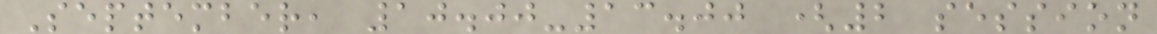September, 10.00-13.00 (2 session
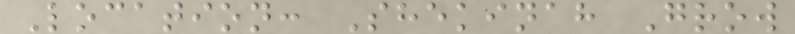Location: Shekinah Grow
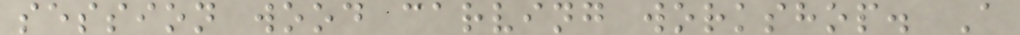session wood carving workshop. A
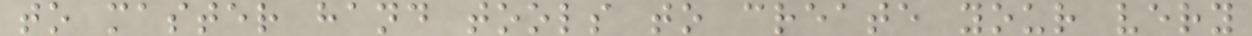to master hand tools to create your very
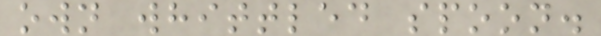own whittled spoon.
